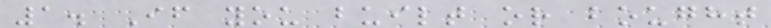1. If you built or bought
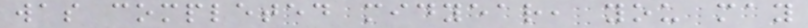was completed midyear, you may
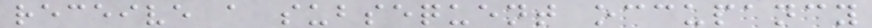receive a subsequent occupancy
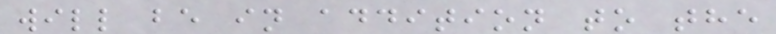will be in addition to the
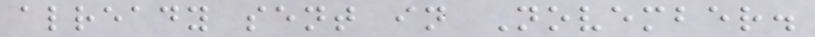already sent in November.
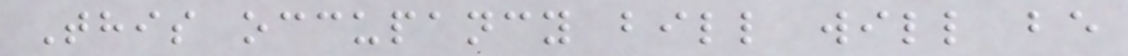This occupancy bill will be
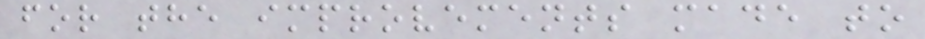for the improvements made to
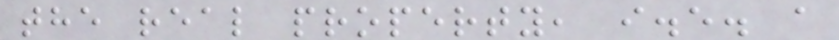the real property, i.e. a
